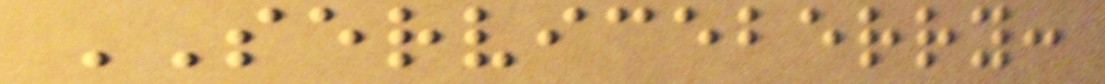SERVICEBERRY:
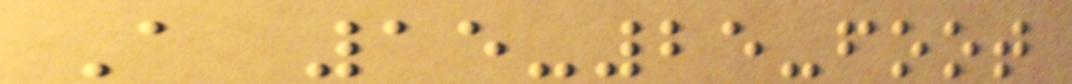A 15-25-foot
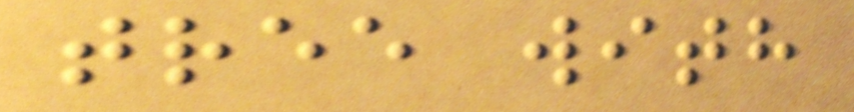tree with
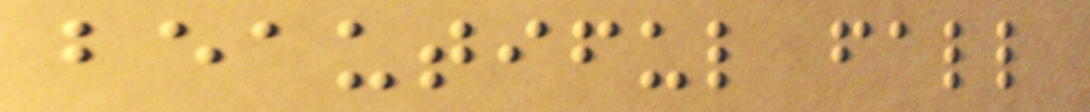beautiful fall
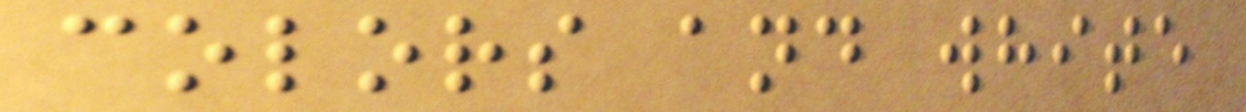colors and white
